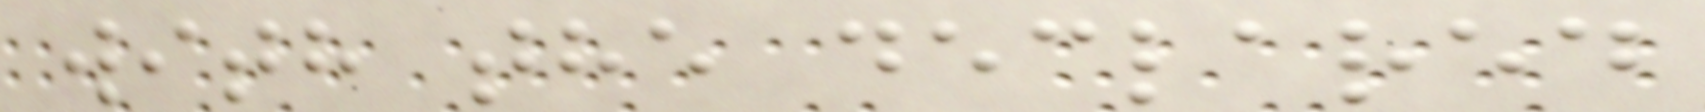with the declared
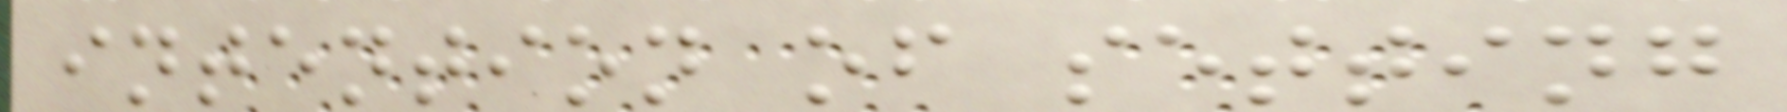intention of setting
